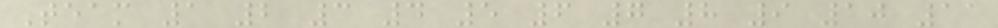Team 1 2 3 4 5 6 7 8 9 10 11
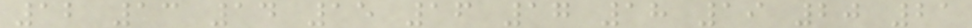12 13 14 15 16 17 18 19 20 21
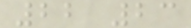22 23
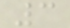3
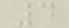4
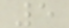5
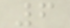6
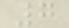7
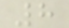8
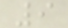9
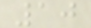10
